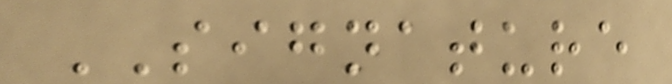SIGNATURE
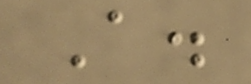A.
